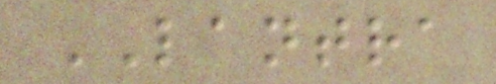LANTRA
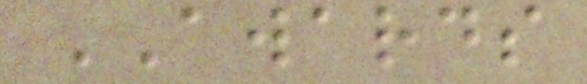AWARDS
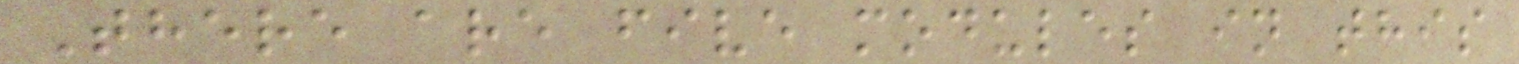There are five modules in this
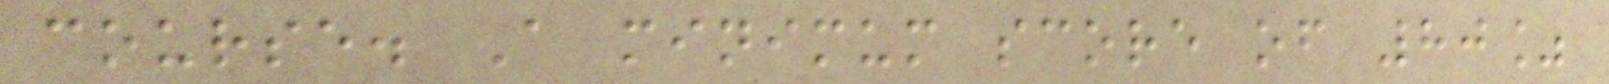course. A minimum score of 80%
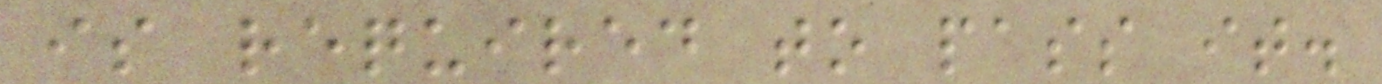is required to pass it.
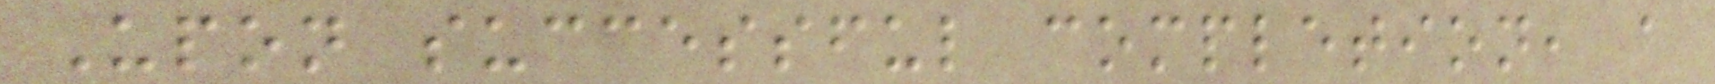Upon successful completion, a
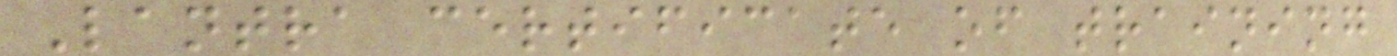Lantra certificate of training
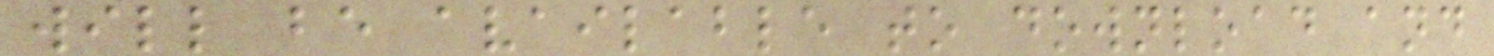will be available to download and
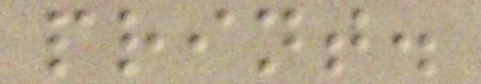print.
